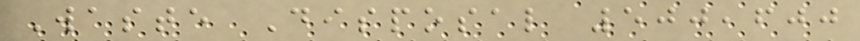Waste Disposal 500,600
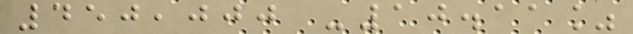450,000 -10.11%
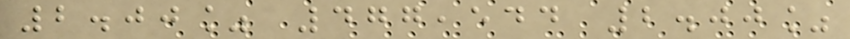2.00% 477,544 2.00%
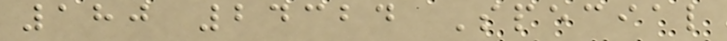180 24324 Special
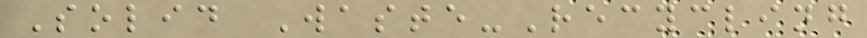Solid Waste-Recycling
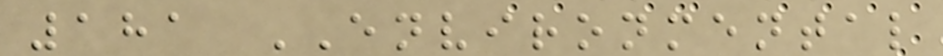181 ENVIRONMENTAL
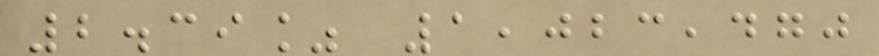2.39% 1,023,470
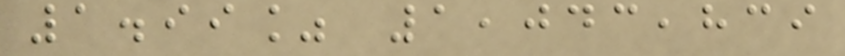1.99% 1,043,839
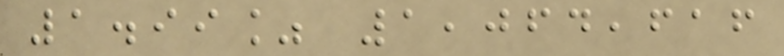1.99% 1,064,616
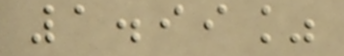1.99%
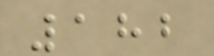182
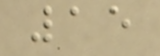15
